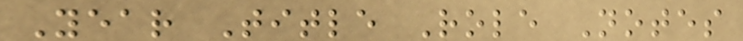Year Title Role Notes
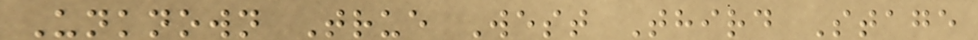Unknown True West Third Stage
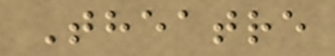Theatre
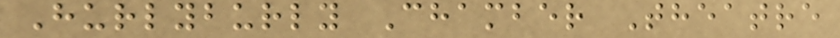Hurlyburly Chamber Theatre
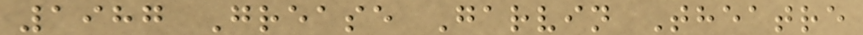1987 Grease Garvin Theatre
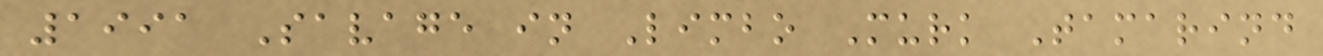1991 Savage in Limbo Murk Tamarind
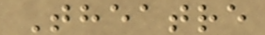Theatre
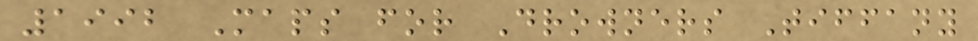1992 Maps for Drowners Tiffany
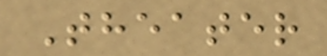Theater
